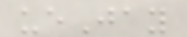ueJay
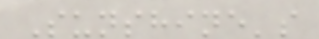Sunshine's
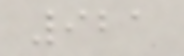921
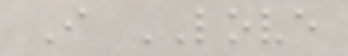I LOVE
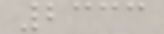2333
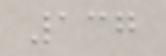137
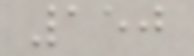150
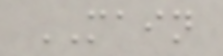MAIN
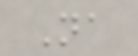Na
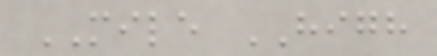MILE HIGH
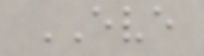EVE
